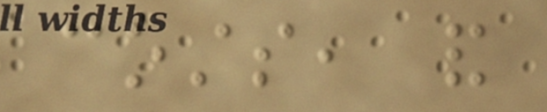costs, and
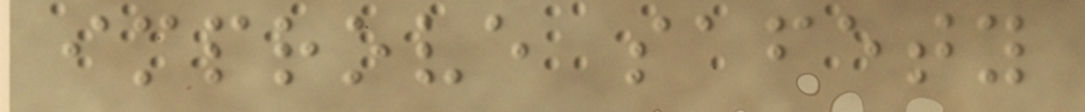improve safety
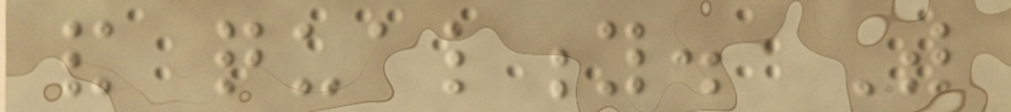and quality. With
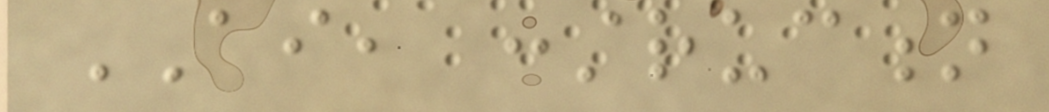AI, construction
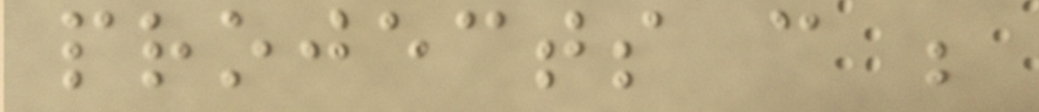projects can be
